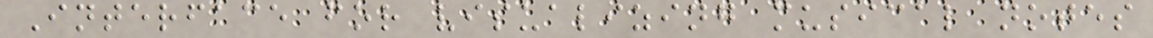Interface for visualizing musical notes
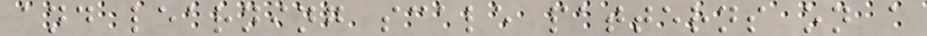and learning scale patterns on a
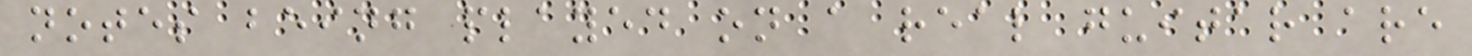notes being played on a real guitar are
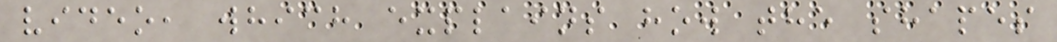video, which explains how the shapes
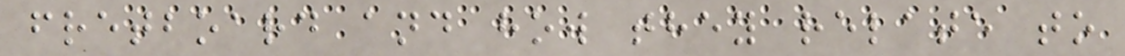fretboard and how they relate to
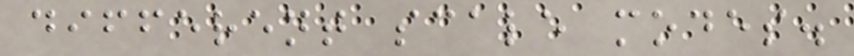different scale modes.
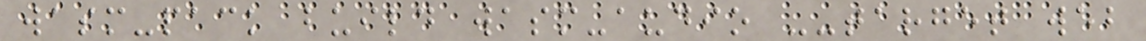wasm-pack build wasm-audio --target web
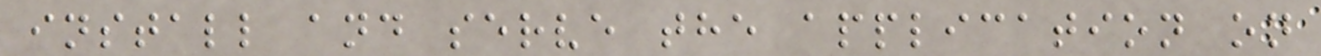install and serve the application on
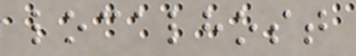localhost
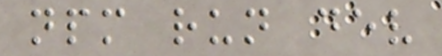npm run dev
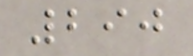290
